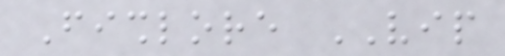Fishlore VIP
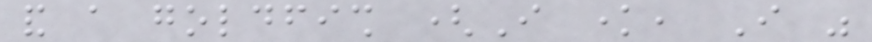and a goldfish (I know, I was
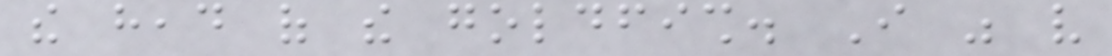the head of the goldfish. I was very
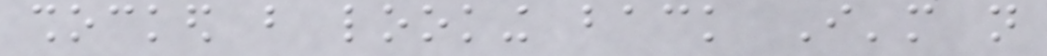shocked but looking back I'm not
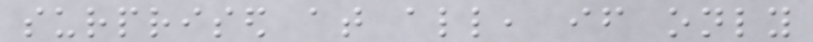surprised at all, if only
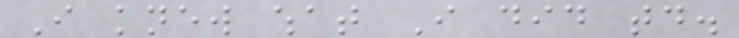I knew what I did today.
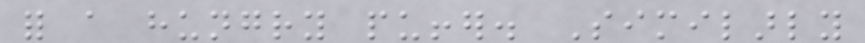for a hungry puffer. Similarly
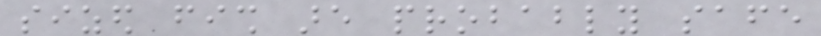sized fish are probably safe
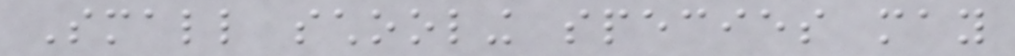Small schooling species may
